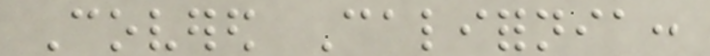Covered California:
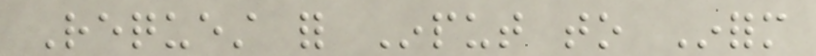Request for Input to Inform
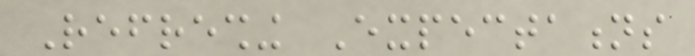Refreshing Expectations
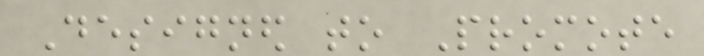Designed to Promote
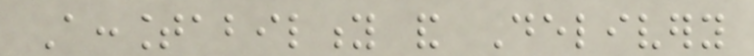Accountability and Delivery
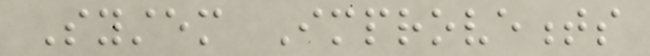System Improvements
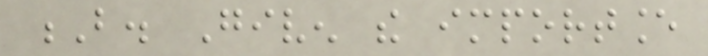B. Given the importance
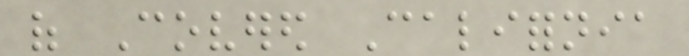of Covered California
